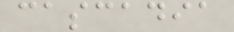cascadia
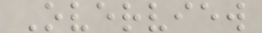Overview
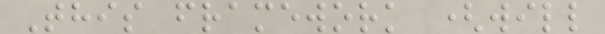This framework (will
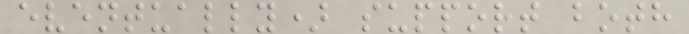eventually) support both
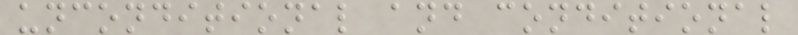unconditional and conditional
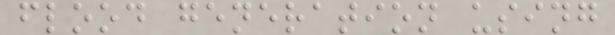flood generation using
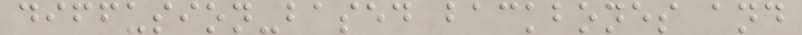diffusion-based backbones and
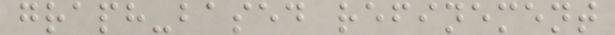graph-based refinement
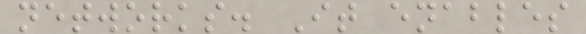networks. It enables
